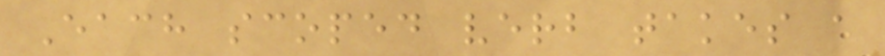Each scoped verb takes a
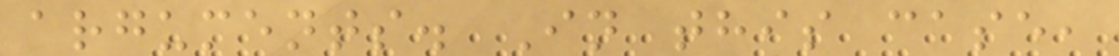arguments. In this case,
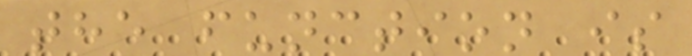the function is
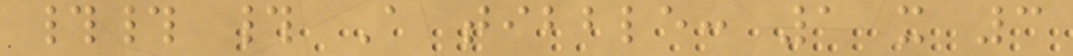## # A tibble: 1 x 3
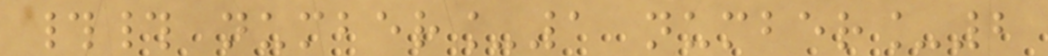## number_1 number_2
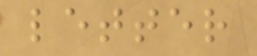letter
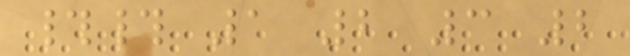## 1 2 3 2
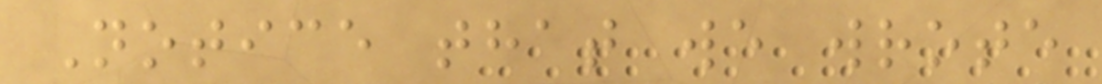Notice that we wrote
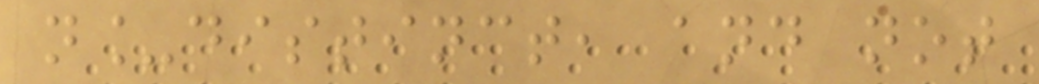n_distinct, and not
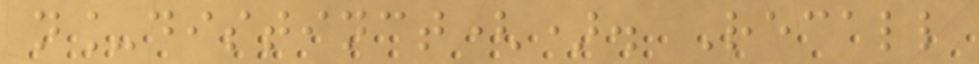n_distinct(). Recall
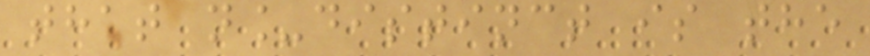that n_distinct is the
